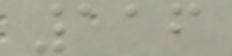116
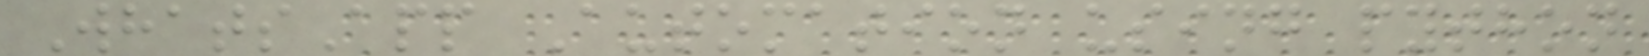WhatsApp Automation using python
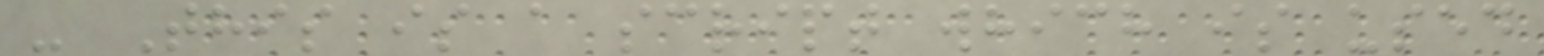- This is a script which is used
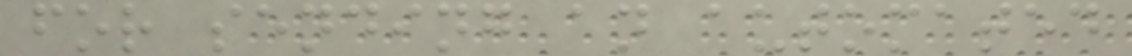for sending an automated
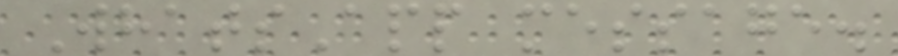WhatsApp message.
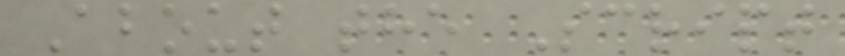About the Script
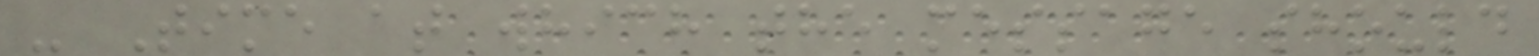- Time at which the message should
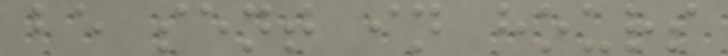be sent in hours
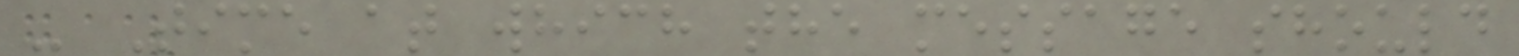- Time at which the message should
